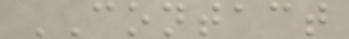CONTACT
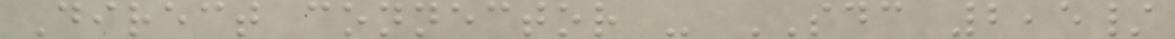Direct connector - SDC 2,5/
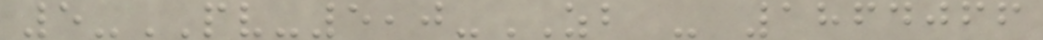5-PV-5,0-ZB - 1864066
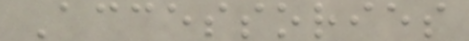Accessories
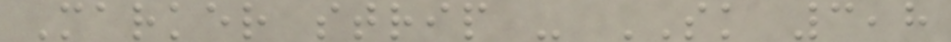Marker strip - SK 3,8
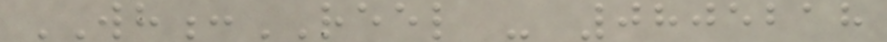WH:REEL - 0805218
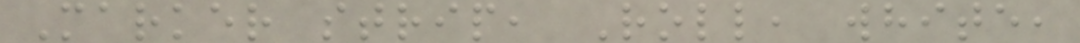Marker strip, Roll, white,
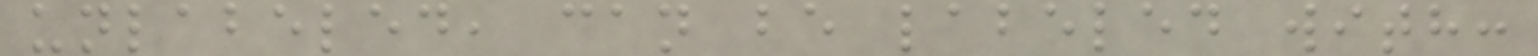unlabeled, can be labeled with:
